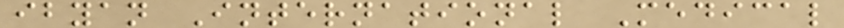ibyan International Medical
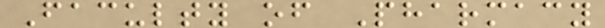Faculty of Pharmacy
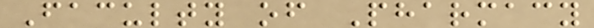Faculty of Pharmacy
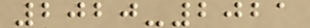2020-2021
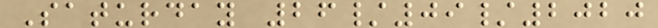Saturday 26/09/2020
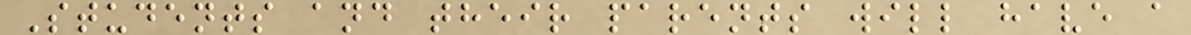Students and their parents will have a
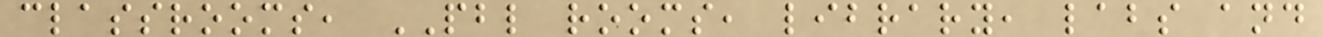classrooms, PBL rooms, library, labs and
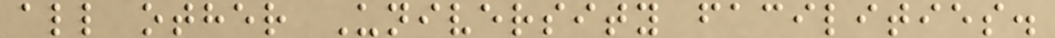all other University facilities.
